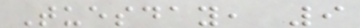Tuesday, 9
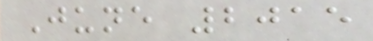June 2015
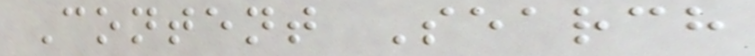Content Search
